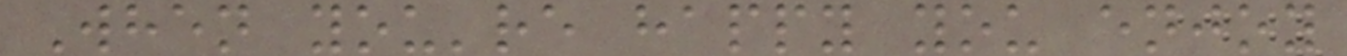When you're happy you enjoy
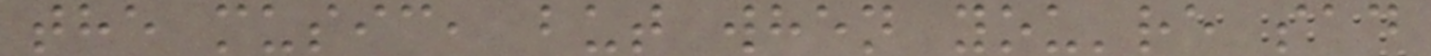the music, but when you're sad
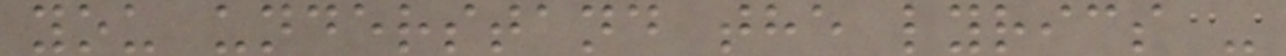you understand the lyrics -
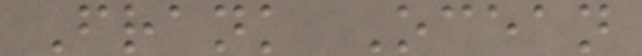Frank Ocean
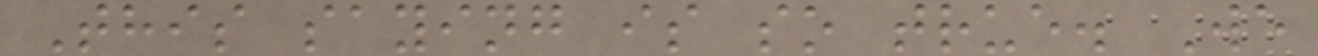This saying is so true. We
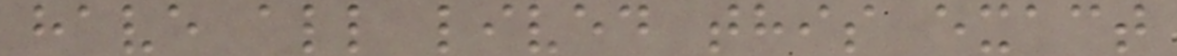have all lived this exact
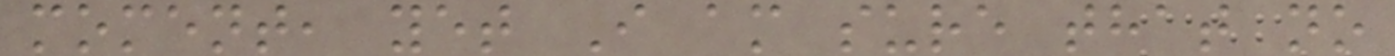moment, yet I am sure that no
